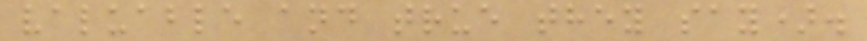valuable and true they say).
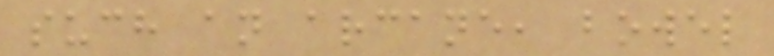such an arcane, bowel
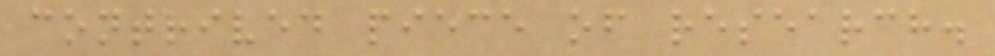contrived piece of research.
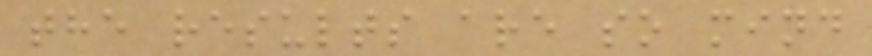the results are so mind
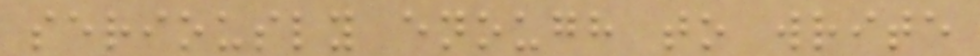seriously enough to write
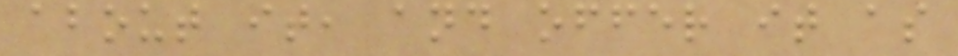about it, and offer it as
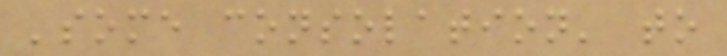'some consolation' to
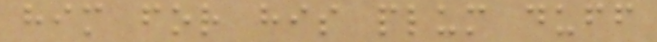him for his plum duff
